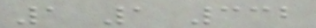1 1 332
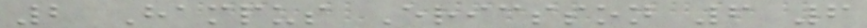2 Hampus Ericsson 6 6
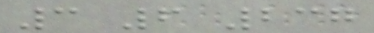3 6 237
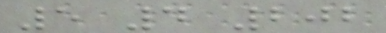5 4 202
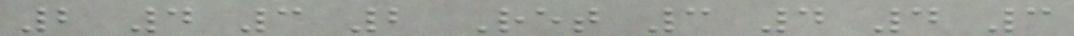2 4 3 2 Ret 3 4 4 3
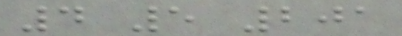4 5 201
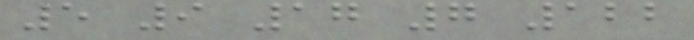5 9 17 7 122
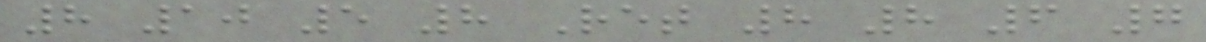8 10 5 8 Ret 8 8 6 7
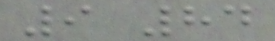9 84
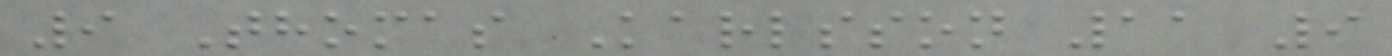9 Thomas Karlsson 11 9
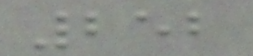252
